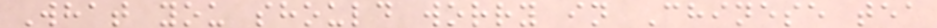What you should worry in Chinese tea
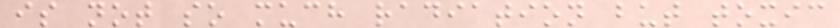is not so much radiation but toxic
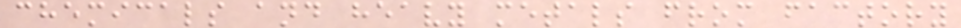chemicals and heavy metals from factory
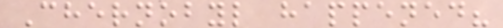Chernobyl happened?
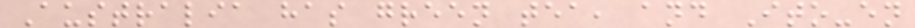Australia has green tea, and Ito-en
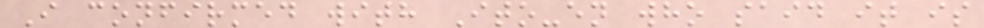I confirmed with Ito-en who said it is
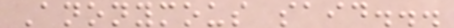Anonymous said...
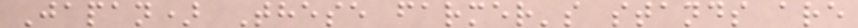Japan) These farmer's stands are
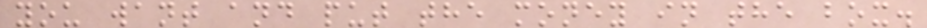you want and put the money in the box.
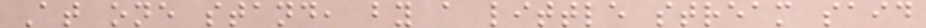At one stand, by a little stream said
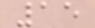15
